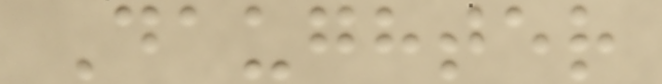Daughter
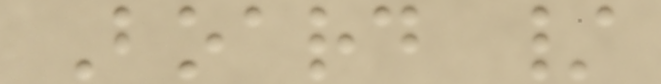Board /
